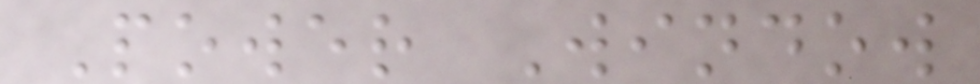Power Window
